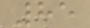85
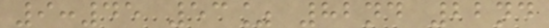9:45 53% 82nd 22nd
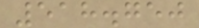518.750
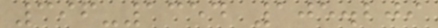396-1354 105.209
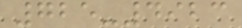725-4923
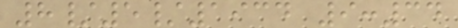8/5/1934 9:34
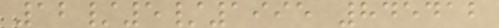12/5/1995 845412
